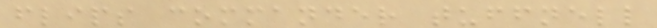flips commander tuffnell
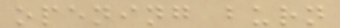opening burn
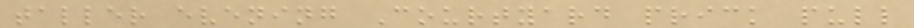taller evening Courtyard prick pull
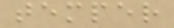temper
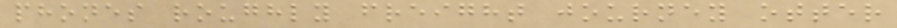phones roughly freight journey otter
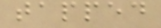tapped
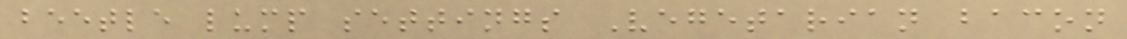beetle lump settings Vegetarian bacon
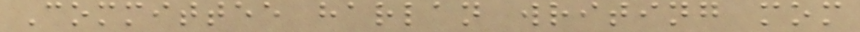Committee harlan writing mom
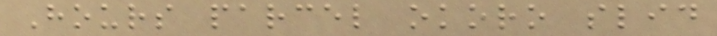Hours parcel okoro slid
